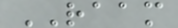RAAM
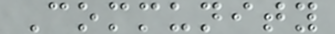Community
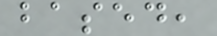based,
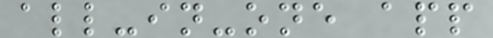all-in-one app
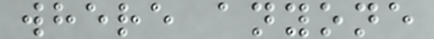where anyone
